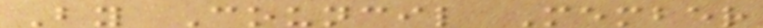By Council Member
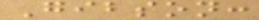Gibson:
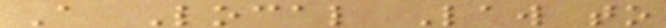A Local Law to
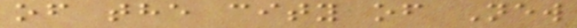of the city of New
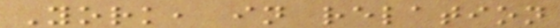York, in relation
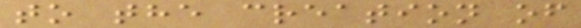to the creation of
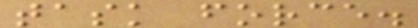task force.
